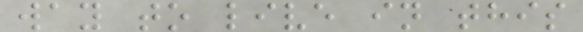way to live in this
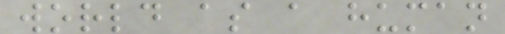world as a human
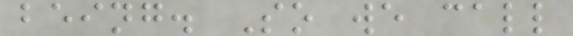being. So we call
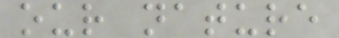our nature
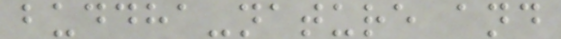buddha-nature and
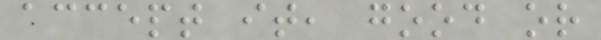accept it, good or
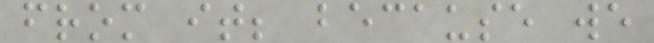from it; because we
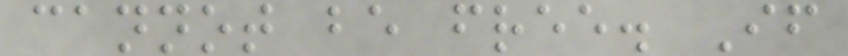cannot be free. If
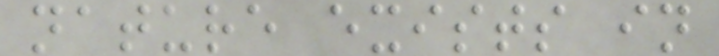nature exists in
